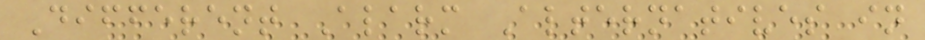Different Alarm Alternatives in
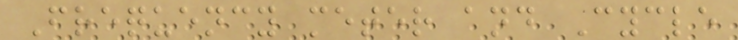Frequency meter and Cycle
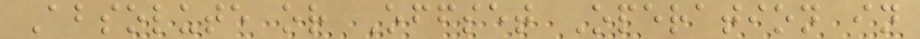Absolute or Offset Operation in
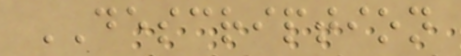DESCRIPTION
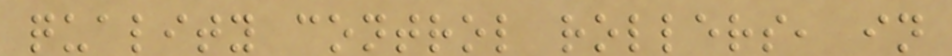quality control rollers, in
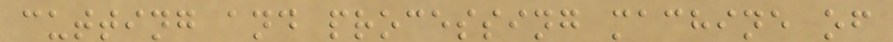cutting and processing machine of
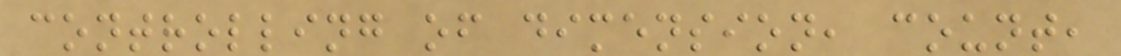controlling of dimension, count,
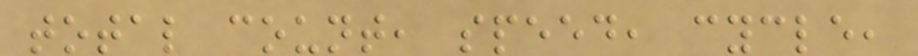total count, speed, cycle,
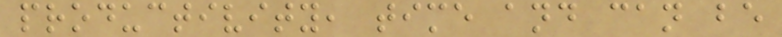productivity, time and can be
